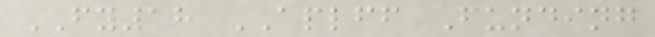FY18 APLFF Funding
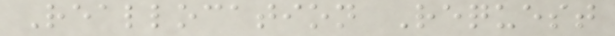Reallocation Request
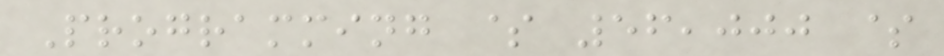Programming $ 56,000 $
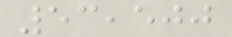53,500
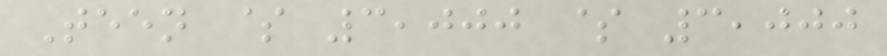Teen $ 3,000 $ 3,000
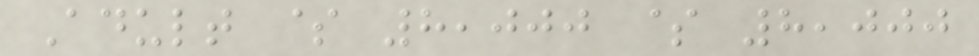Adult $ 8,000 $ 8,000
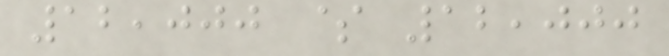12,000 $ 12,000
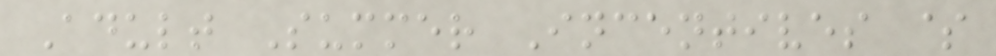Adult Summer Incentives $
